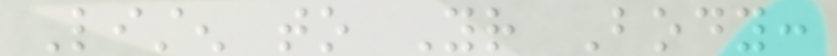Listen to Your Body:
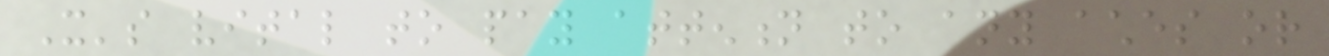It's vital to pay attention to any aches or
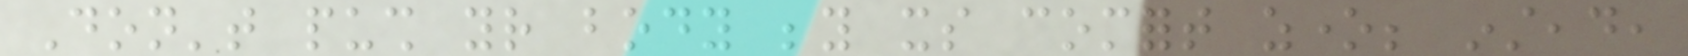Don't push your body beyond its comfort zone; instead,
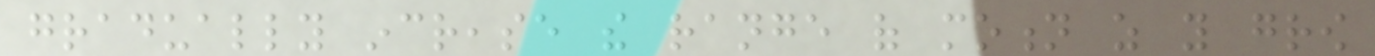gradually increase the range of motion as you grow
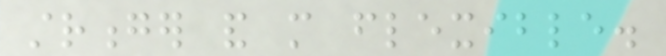stronger and more flexible.
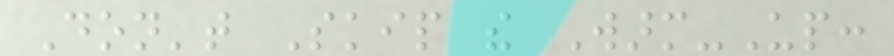Don't Skip the Warm-Up:
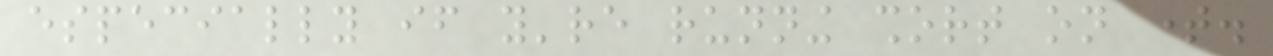especially if you're running short on time.
